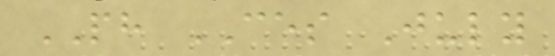PH CES July
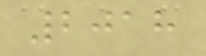2018
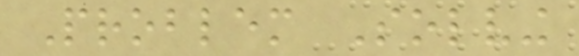Problem Solving
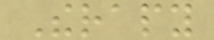Therapy
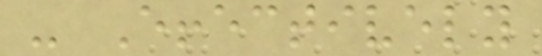- Effectively
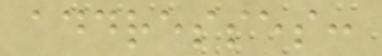addresses:
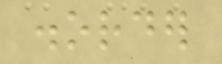disorder
